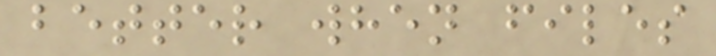better when files
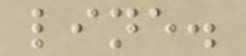line.
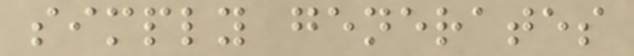simply generates
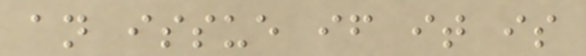an issue if it is
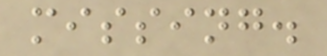missing.
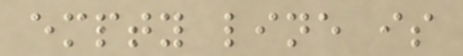empty line is
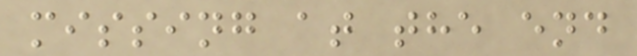missing at the end
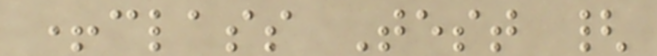+class Test {
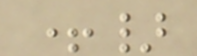+}
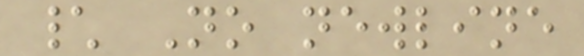\ No newline
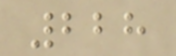228
